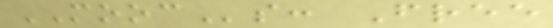MOOCs: Free
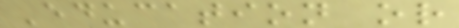Education or
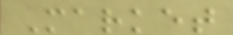Market
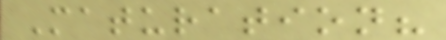Maturation?
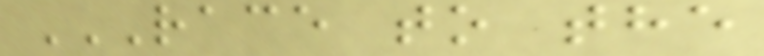RACE TO THE
